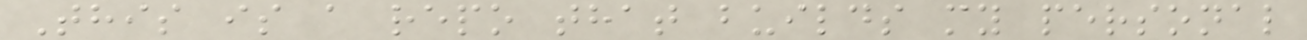This is a repo that builds my personal
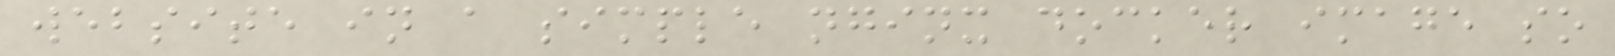website in a simple nginx docker image so
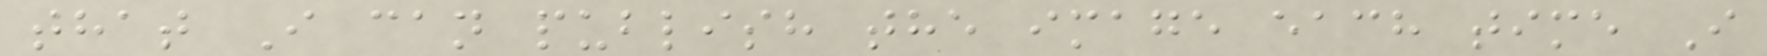that I can publish the image each time I
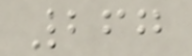267
